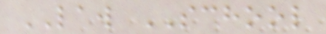LAW SCHOOL
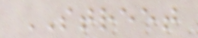STREET
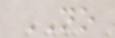NO
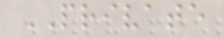PRIVATE
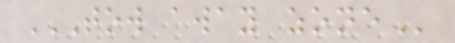TOW AWAY ZONE
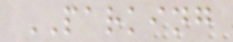PARKING
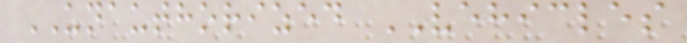UNAUTHORIZED VEHICLES
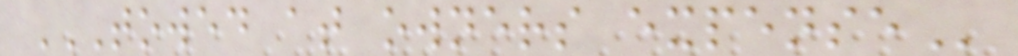TOWED AT OWNERS EXPENSE
